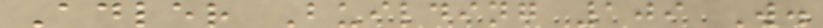Adler Building 109 W.
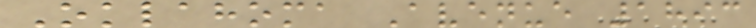Oklahoma Avenue 1893
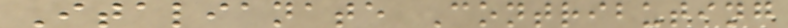Italianate Contributing
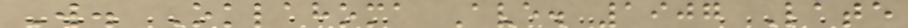W. Oklahoma Ave. 1907 Late
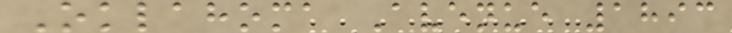Oklahoma Avenue 1893
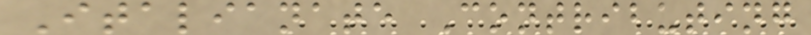Italianate Contributing
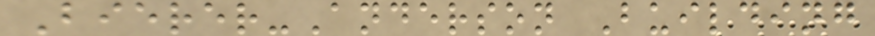Bierer-Anderson Building
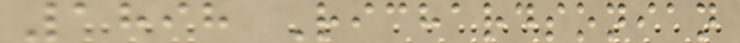1898 Richardsonian
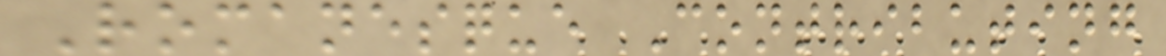Romanesque Contributing
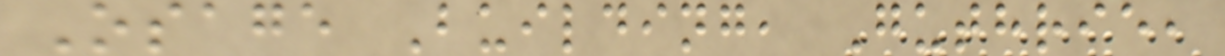Osage Building, Guthrie,
